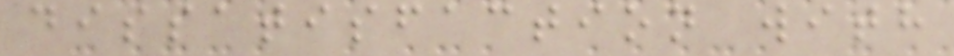dissatisfaction with
